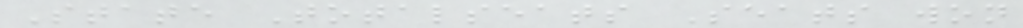State Totalseats Seats won
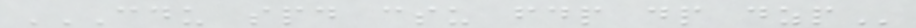CDU SPD CSU FDP DP DZP
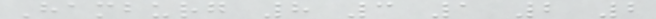Hamburg 8 3 1 2 2
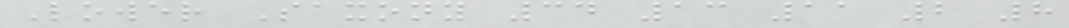Lower Saxony 34 13 11 2 8
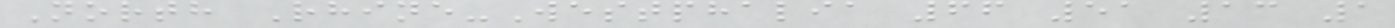North Rhine-Westphalia 66 51 13 1
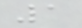1
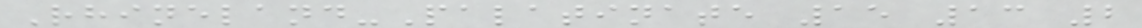Rhineland-Palatinate 15 13 2
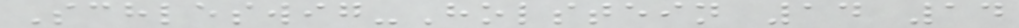Schleswig-Holstein 14 14
